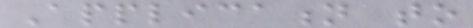Application to
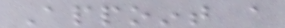Appoint a
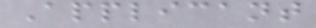Applicant
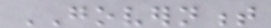GOVERNMENT
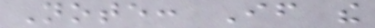Note: If the
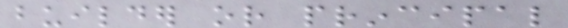builder or principal
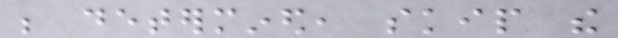be determined, skip the
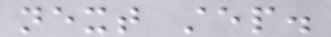next step.
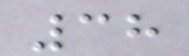38
